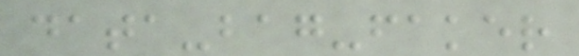data-bag-faker
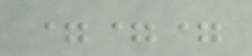===
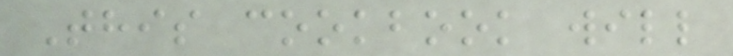This cookbook will
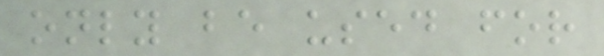only be used for
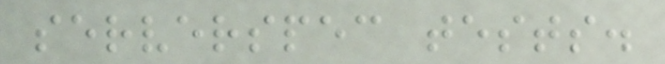serverspec tests.
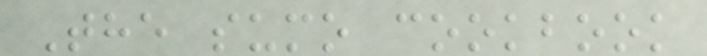The sumo cookbook
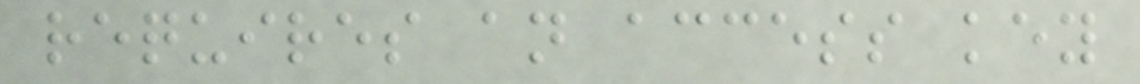requires an access key
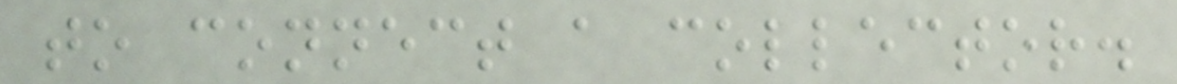to connect a collector.
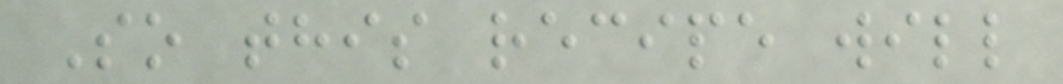So this recipe will
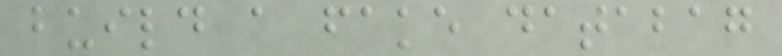build a fake databag
